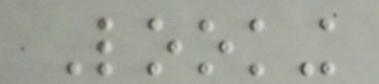Looking
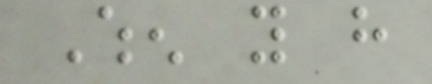When you have
